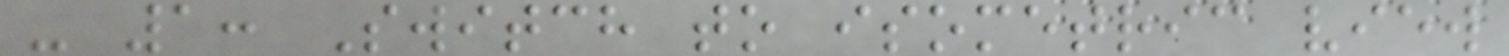- 1: Switch to isometric view
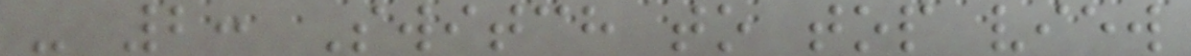- 2: Switch to top view
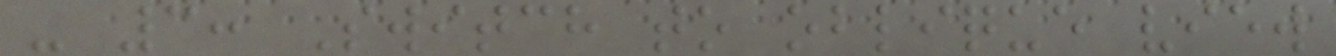- 3: Switch to oblique view
